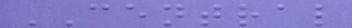CENTRAL
